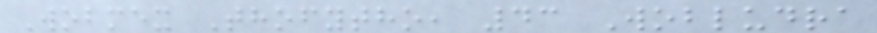Wobmex Thofytho, 43 Wobludra
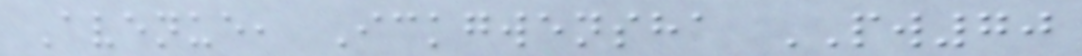Avenue, Ickgwensha PW70
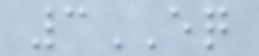3EQ
